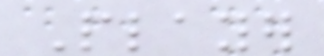Player
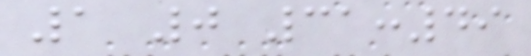1 0 31:49
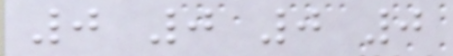0 0 0 0
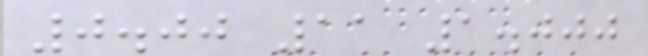0.00 11 1.000
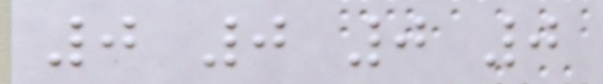0 0 0 0
